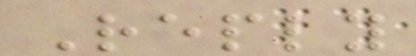Reply
